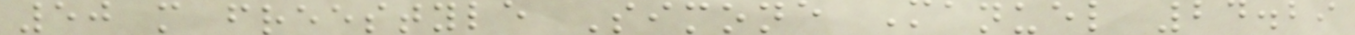50 m freestyle Simone Manuel 24.29
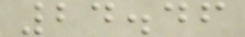24.46
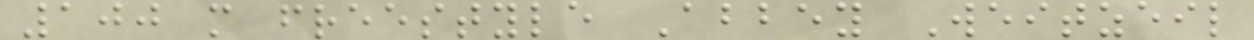100 m freestyle Abbey Weitzeil
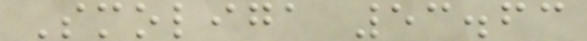Smoliga 53.63
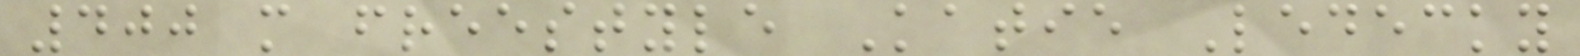400 m freestyle Katie Ledecky
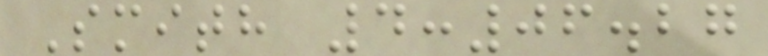Smith 4:06.27
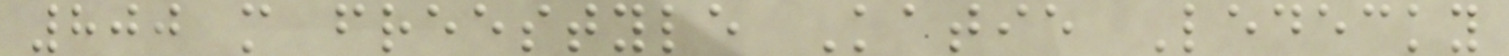800 m freestyle Katie Ledecky
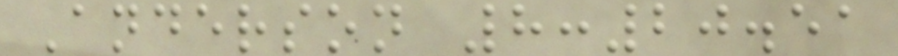Anderson 8:20.51
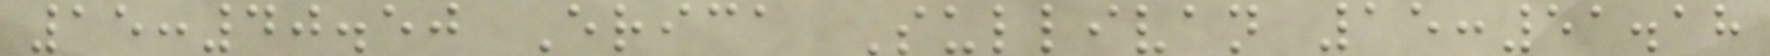15:40.50 Erica Sullivan 15:51.18
